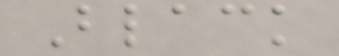Black
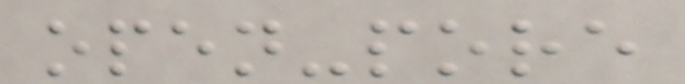open-pore
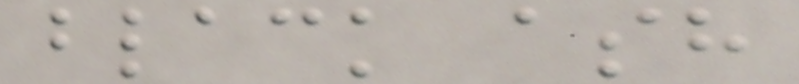black ash
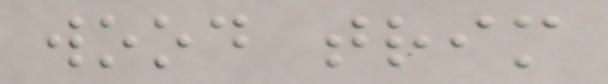wood trim
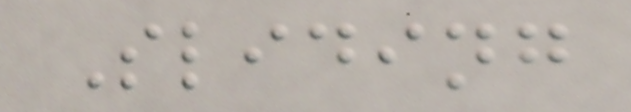Sliding
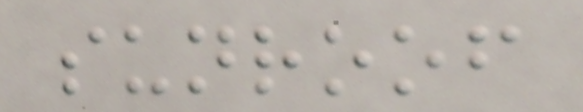sunroof
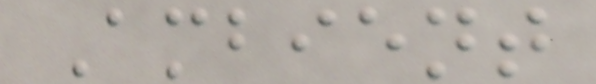Ambient
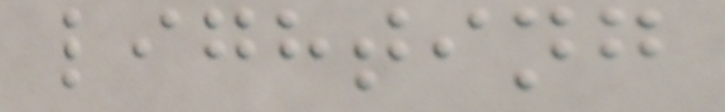lighting
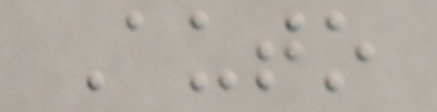Auto
